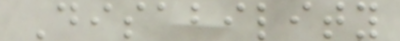Disability
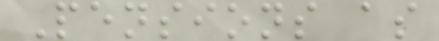Pensions as
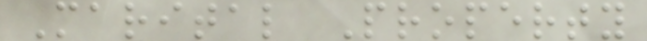Marital Property
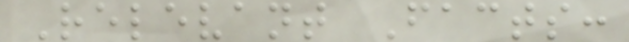Relevant Facts:
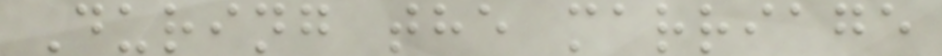During the marriage
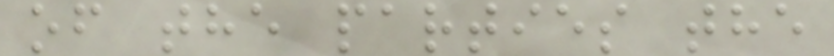of the parties the
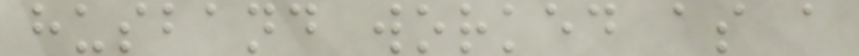husband worked as a
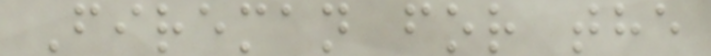Fireman for the
